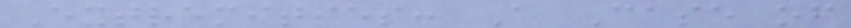Extremities: A Case of
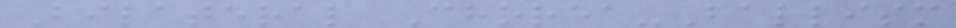Bilateral Chorea-Ballism
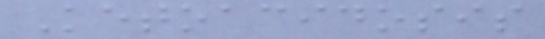Ketoacidosis
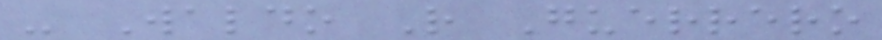- Waldo R Guerrero
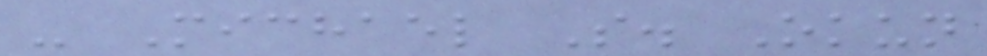- Michael S. Okun
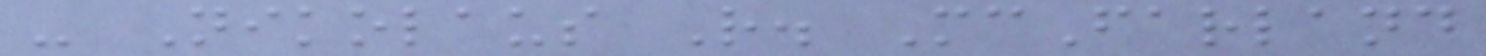- Nikolaus R. McFarland
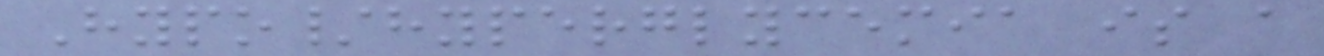Hypo/hyperglycemia is a
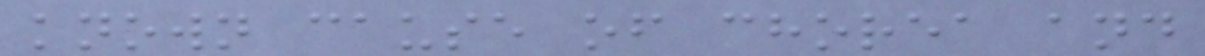known cause of chorea and
